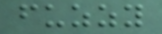fuzzy
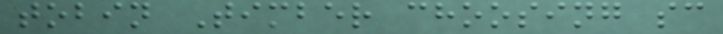tobin Timber choosing sc
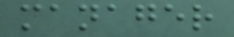manager
